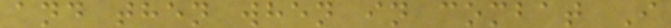and then when in combat I
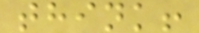think!
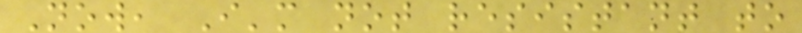Now, I'm not resistant to
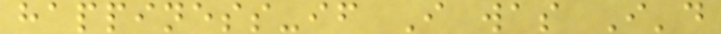happiness-if I was I'd
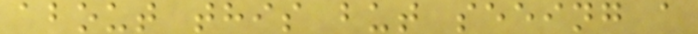about this but seeing a
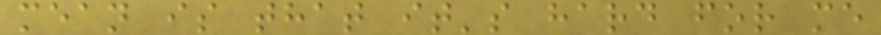mean is that it's hard for me
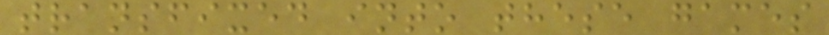transfixed into these games
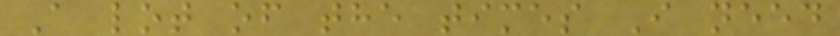A lot of the times I need
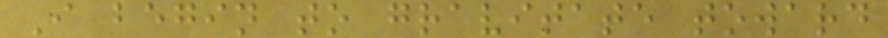I begin to gravitate toward
